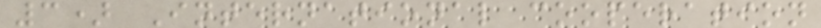3) International cooperation
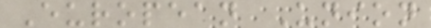European Union
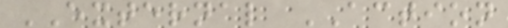EXTERNAL ACTION
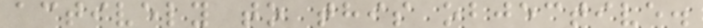actively to this objective.
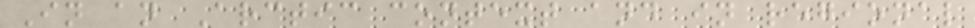In an Arctic context and in regional
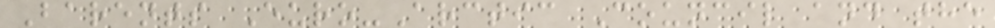Barents Euro-Arctic Council and the
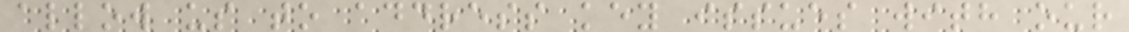allow us to address key issues with our
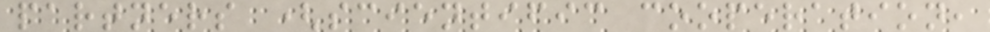partners (scientific cooperation,
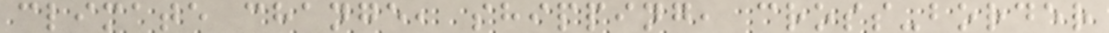climate change, shipping, cross-border
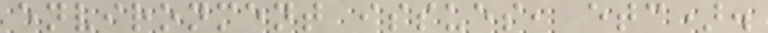environment issues, etc).
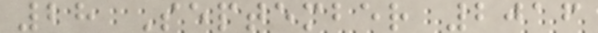28 September 2016
